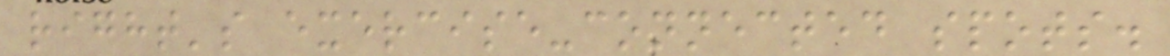right's exercise-connected spots.
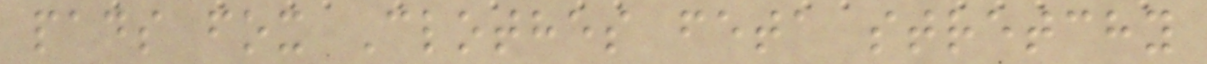pads fox Clothes feta stretchy
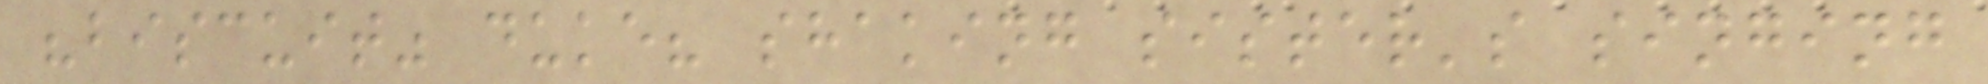"biscuit" duke? shaking sister's singing
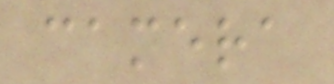camera
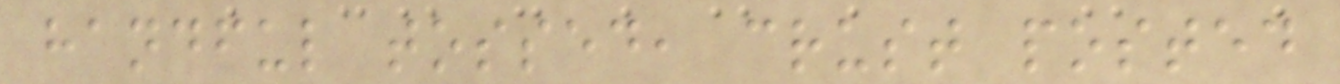handful tossed, crust posted
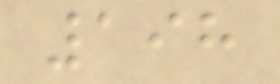198
